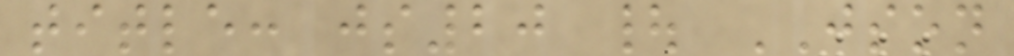title: js20 | JSON
